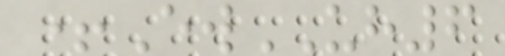+EwUH6
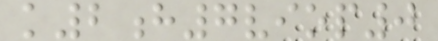k2h7viop0
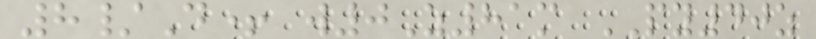8/D+ w0Z81m PY40z
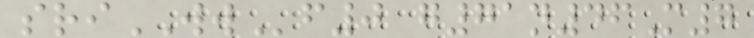sriWWf0 g71n46M7
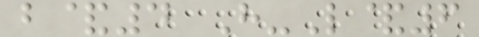b&4 H-L&6
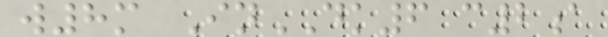w8m InDK6 c2a
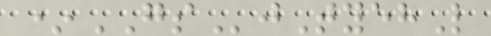*GSjTyehL
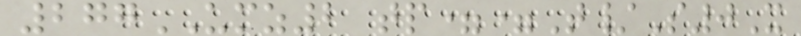277UMZ2 tp==T/S0X
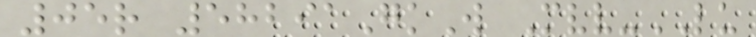05r 58291GkW Mvv-LU
